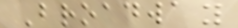Broadway
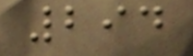294
